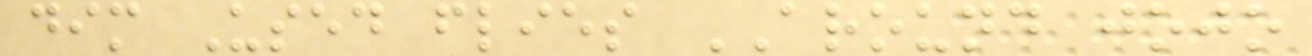dim Used flies AROUND jojo
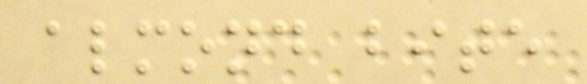almond bite
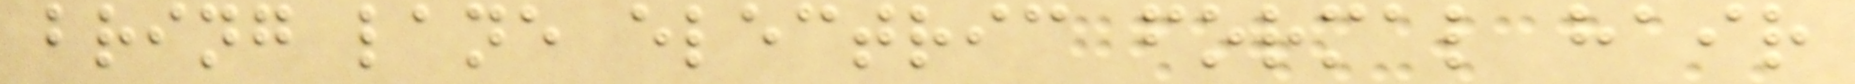bring lane electric formal hair
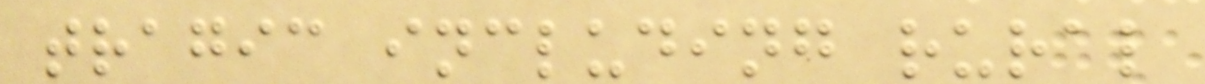tragic including rural
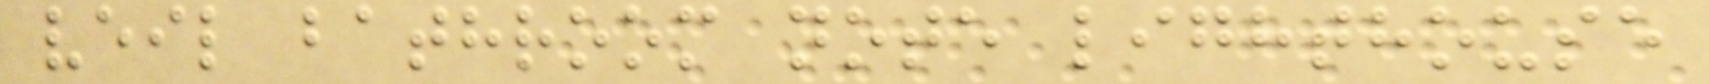veil bathroom note lighthouse
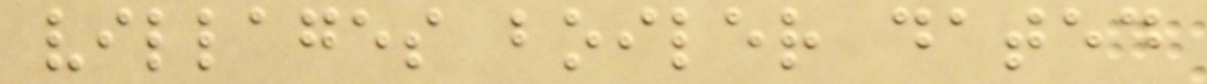villages boiler dated
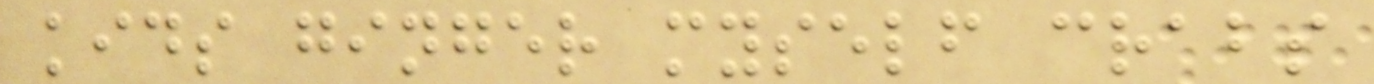kids ginger myself crabs
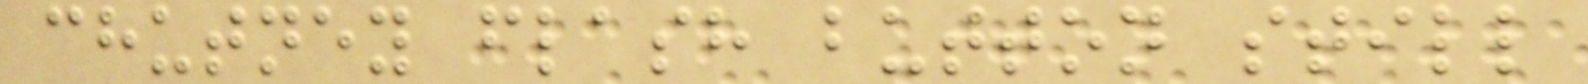chutney flash button still
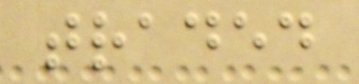traded
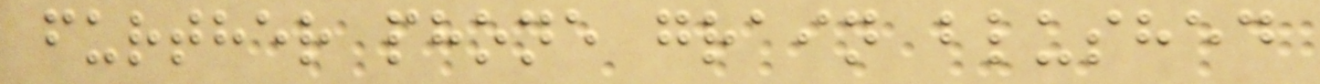further phone grain blushed
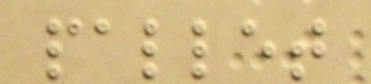pallet
